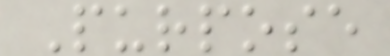Purpose
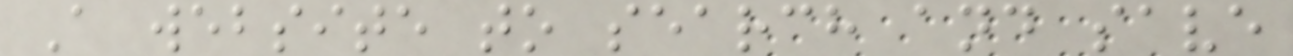A website to search and save
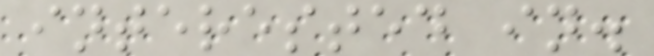interested in.
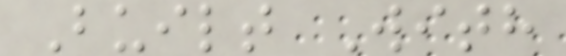Built With
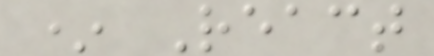* React
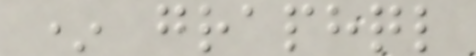* graphql
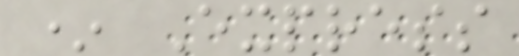* Express
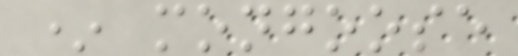* mongoose
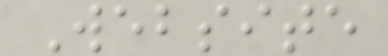Website
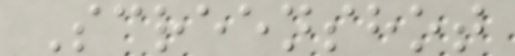Screenshot
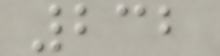232
